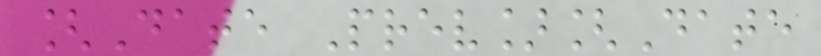[Date Prev][Date
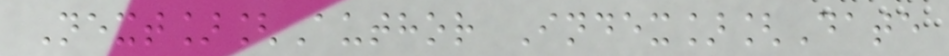Next][Author Index][Date
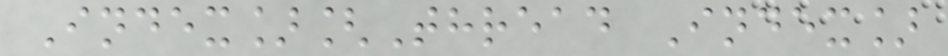Index][Thread Index]
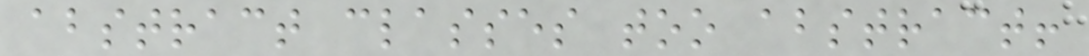abstract classes too abstract!
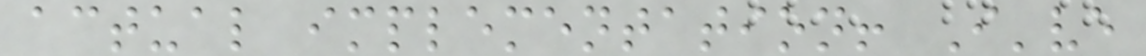actual implementation! I've
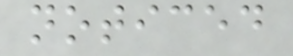noticed
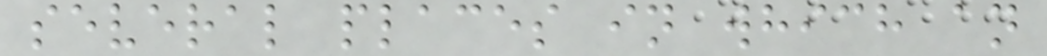several places in which an
